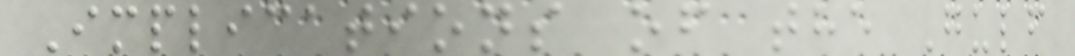Implications of the Gulf
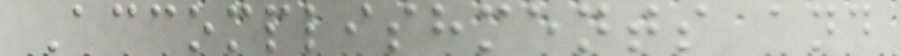Accomplishments and
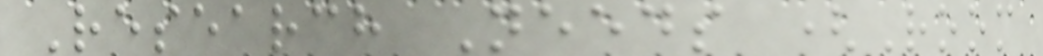Research Needs (Room
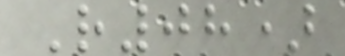R08)
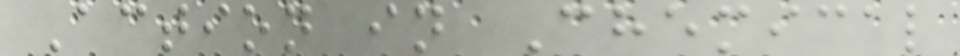Action in Chemical
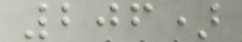206)
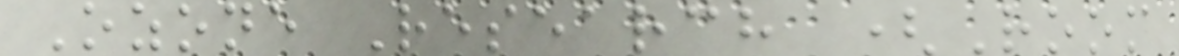Ozone Research (Room
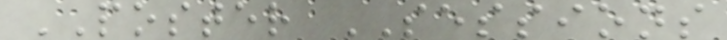POSTER SESSIONS
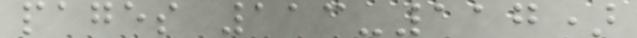pages 113-117)
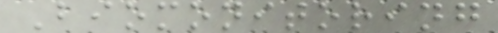Biomonitoring
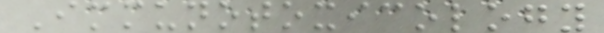Immunotoxicology
